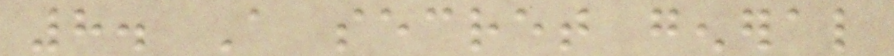8. A secret general
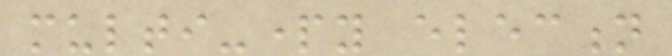multi-party election
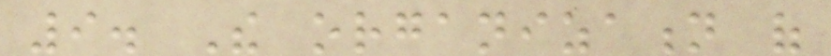9. The organization of
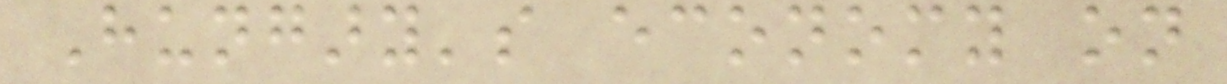Hungary's economy on
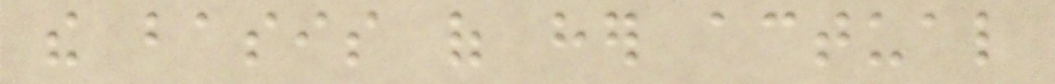the basis of her actual
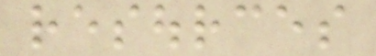resources
